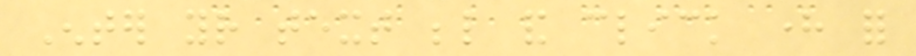Enter your text below and click here for
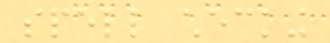spell checking
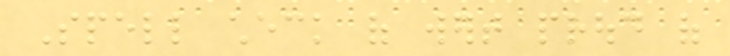Spell check of wert proud of
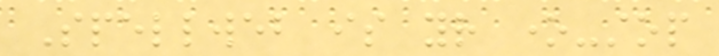Spellweb is your one-stop
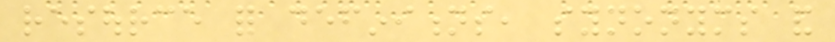resource for definitions, synonyms and
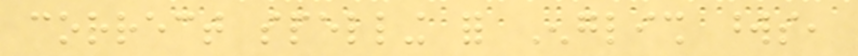correct spelling for English words,
